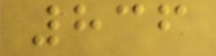836
